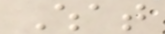What
